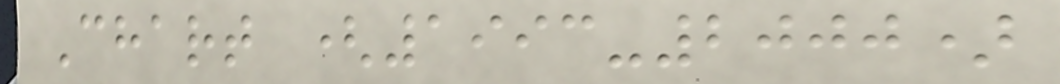Chart (1993-2000)
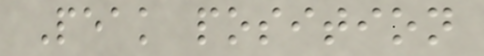Peak position
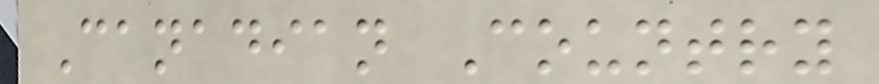Canadian Country
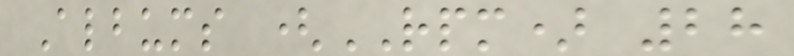Albums (RPM) 28
